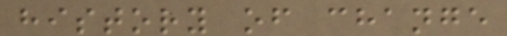history of change
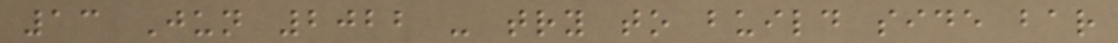13 Jun 2022 - try to build side bar
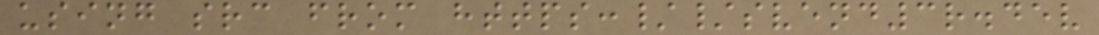using src from https://svend3r.dev
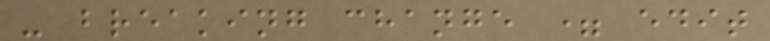- breaking change = edit
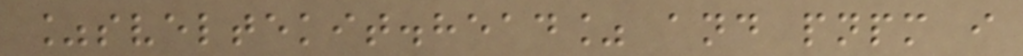%sveltekit.head% and pnpm i
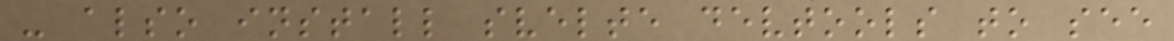- also install svelte devtools to see
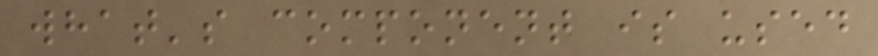what's component is used
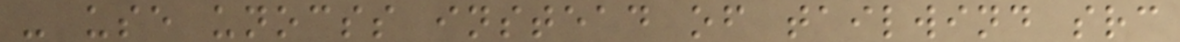- use unocss instead of tailwind src
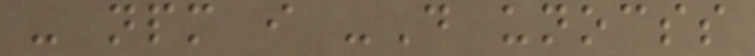- npm i -D unocss
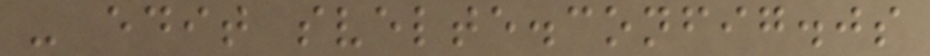- edit svelte.config.js
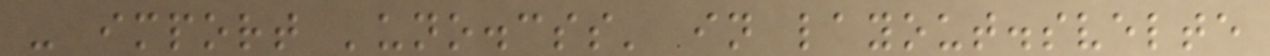- import 'uno.css' in layout.svelte
